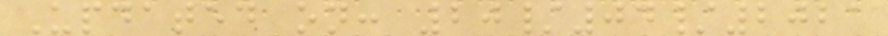Updated on: 20/04/2021
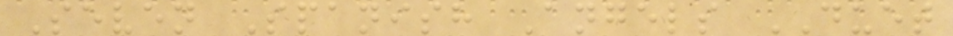Seven Spanish Angels DUET
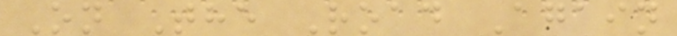On The Road Again
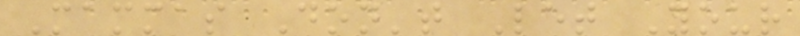Mammas Don't Let Your
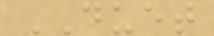DUET
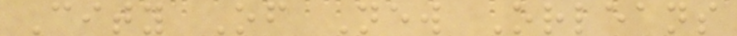City Of New Orleans
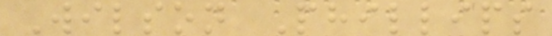Wilson Phillips
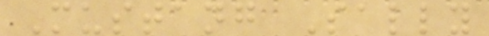Mustang Sally
